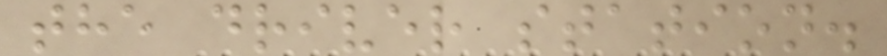the driver station.
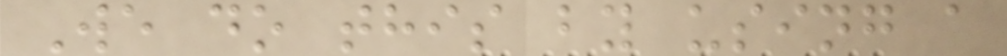We do this by using a
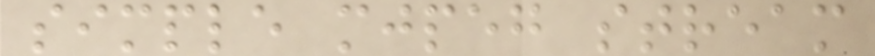simple mjpeg stream
